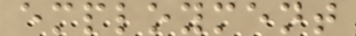employment
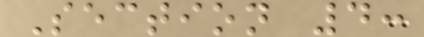Section 4:
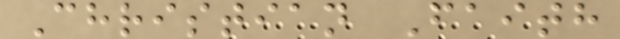Christian Faith
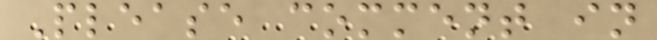Please comment in
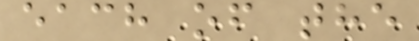each of the
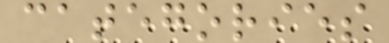categories
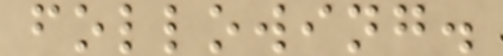following.
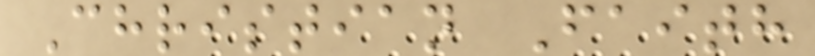Christian Faith
